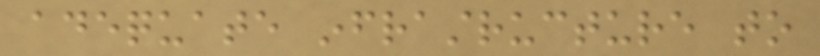adequate infrastructure to
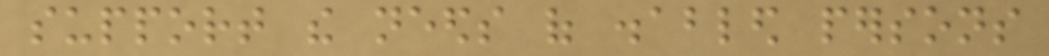support the needs of disabled persons
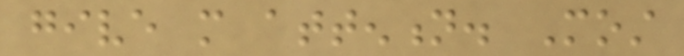give more attention. Most
